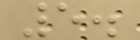5.
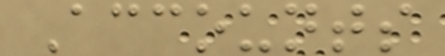Accounts
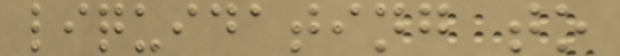liquidating to
